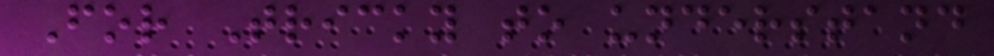For Tricky to understand
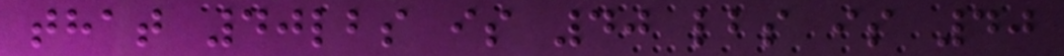that 40lbs is 40 lbs is 40
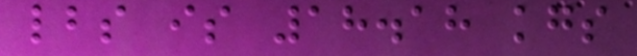lbs is 18.18 kgs
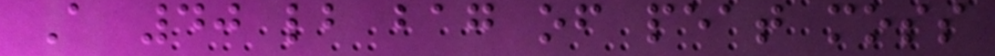A 40 lb bag of peat moss
